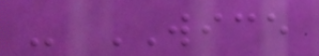- WICE
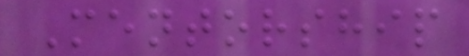Mentorship
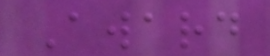Award
